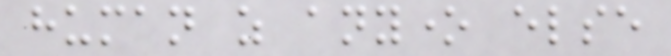human as anyone else
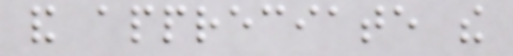and appreciate the
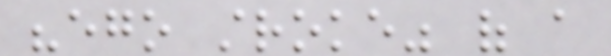"ego stroke" of a
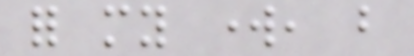for my work, but
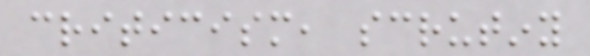criticism, scrutiny
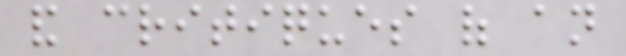and critiques of an
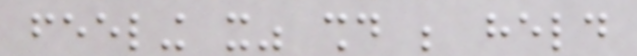feeling it" should be held
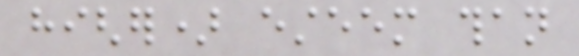higher) esteem than
